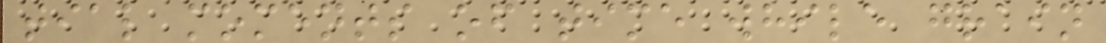tial moments of time while grain
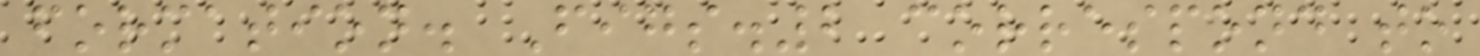formation. Figs.2 correspond to
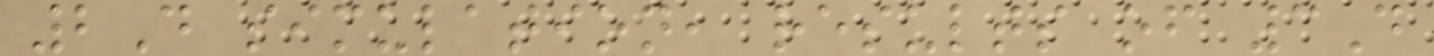2D simulation, results of 3D
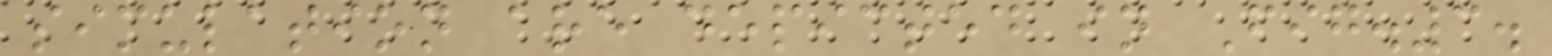simulation are depicted in Fig.3.
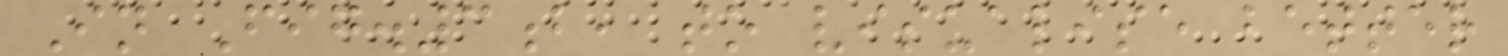In Fig.3b, to visualise better
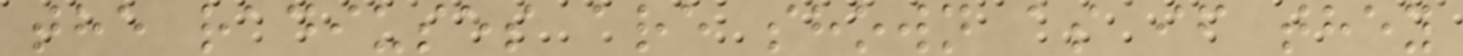the radiuses are shown as if they
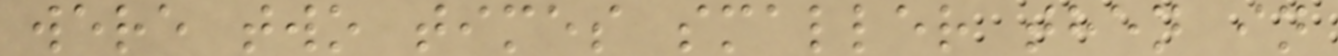were two times smaller then in
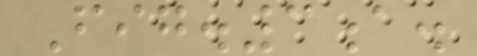Fig.3a.
